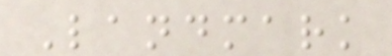Landmark
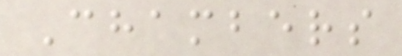Chambers
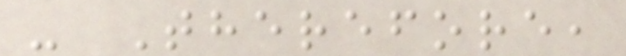- Therefore,
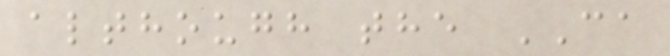although the CA
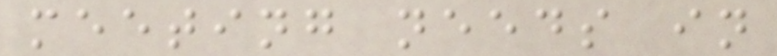meeting needs in
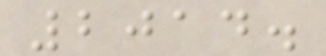2014.
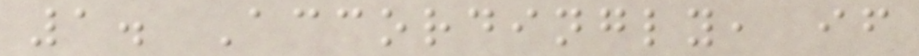1. Accordingly, if
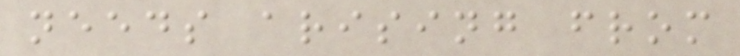needs arising from
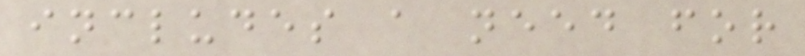includes a need for
